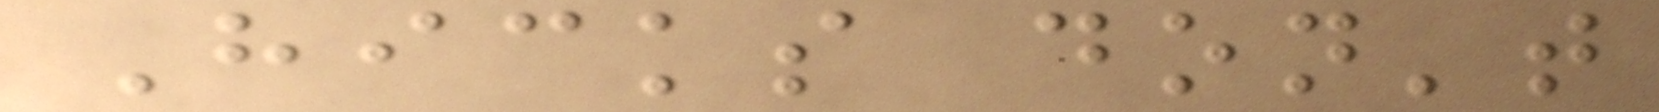Hicks don't
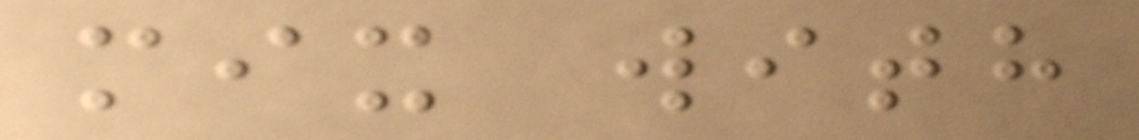mix with
